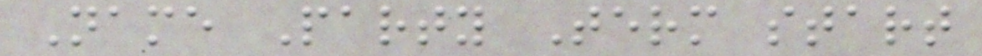Name Party Term start
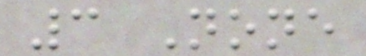3 None
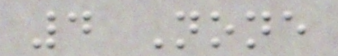4 None
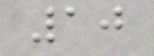10
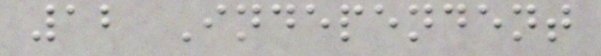12 Independent
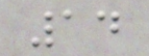14
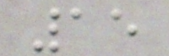15
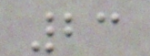23
